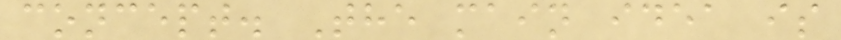concept. The main idea is
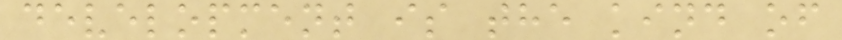development is the kind of
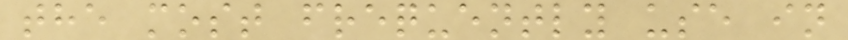the most frequently use in
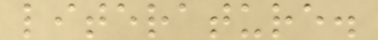literature.
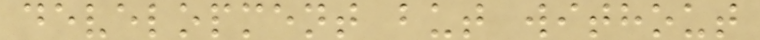development but without
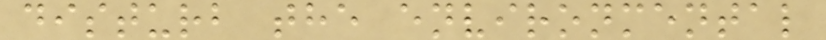disturb the environmental
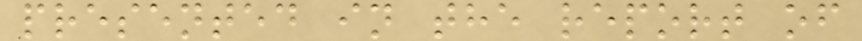presented in the report of
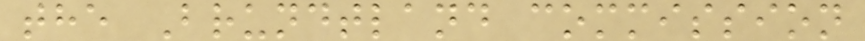the Brundtland commission
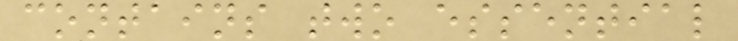contains two essential
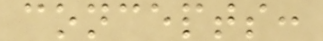concepts:
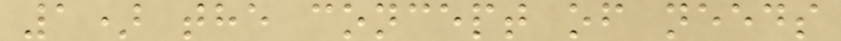1) the concept of needs
